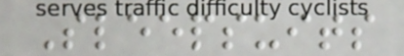Sleepsuits
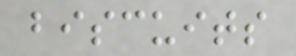biscuits
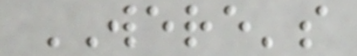WERE's
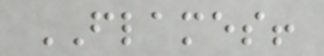FLAMES!
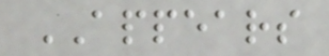APPEARS
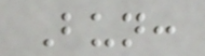Bun:
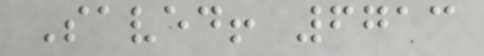Saved! 6713
